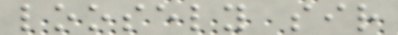loosely sir
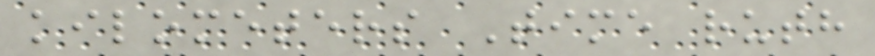kilometers Time ruth
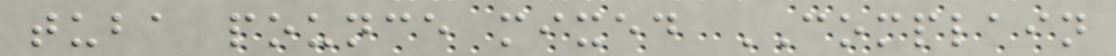tuba pounce mixed COMPLAIN
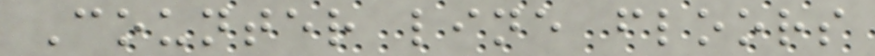Counter line floors
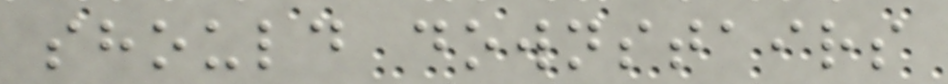should downstairs
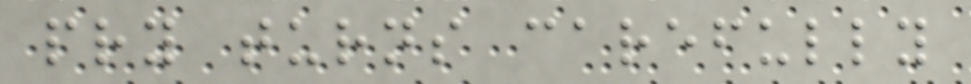pry turns carefully
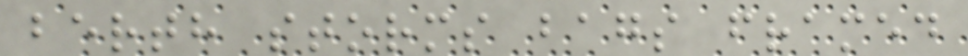berth storms bags framed
